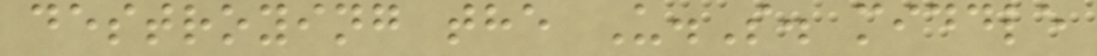destroying the U.S. middle
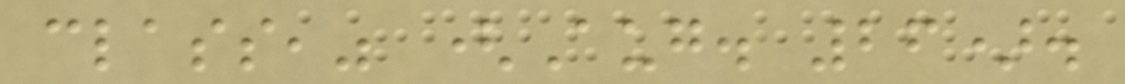class," (Aug. 26).
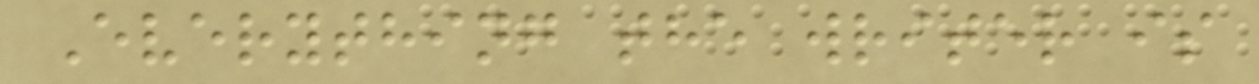Everything the writer is
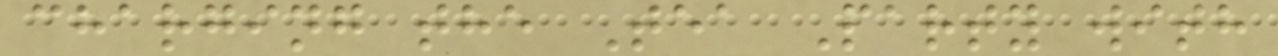charging the Tea Party with
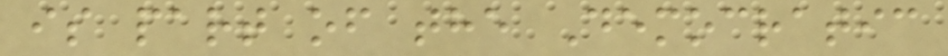is part of the Democratic
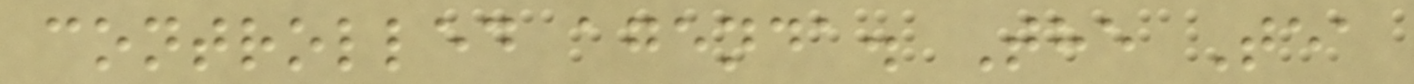controlled agenda. The Tea
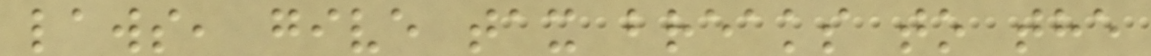laws, give tax breaks to the
